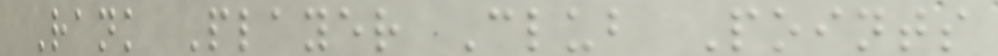Rank Player Club Points
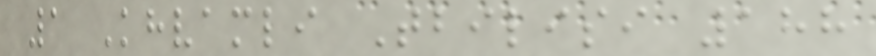1 Khvamli Tbilisi 188
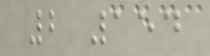2 154
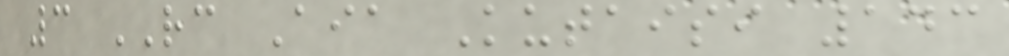3 RC Aia Kutaisi 143
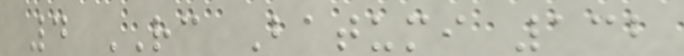4 RC Batumi 132
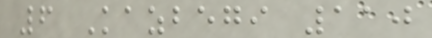6 Kazbegi 110
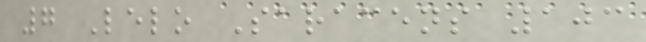7 Lelo Saracens 103
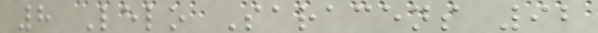8 Lelo Saracens 92
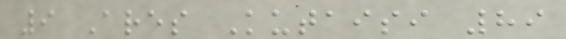9 Ares Kutaisi 89
